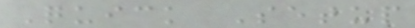Quick Setup
